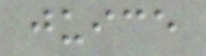juice
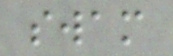swam
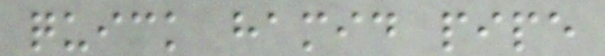quick hamid pipe
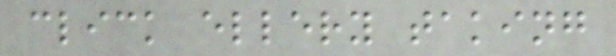click ellery taking
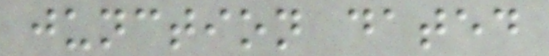junction dated
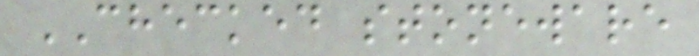CHECKED stoneware
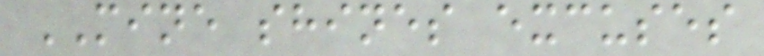MINE shines excuses
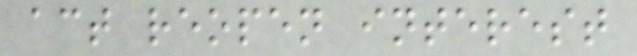act reopen interest
